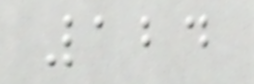124
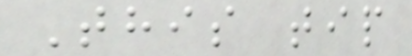This tip
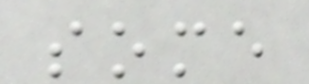some
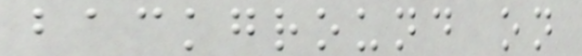background on
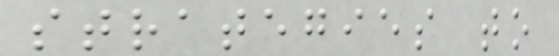strategies to
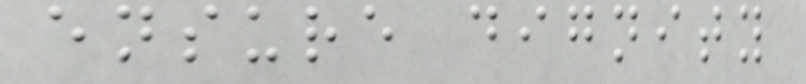ensure dignity
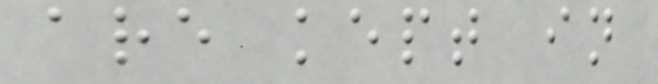are kept in
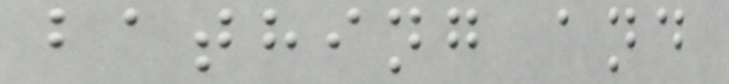bathing and
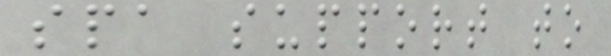spa support to
